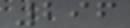296
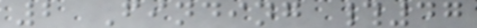2 Finding #47
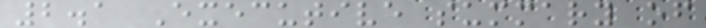2.1 Executive summary of
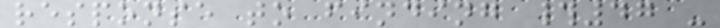response to finding #47 -
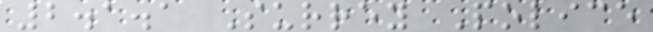2.1.1 Surrey Police
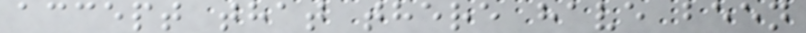accept that there have been
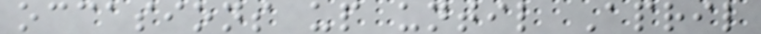occasions up until April
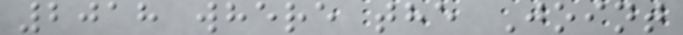2018 where the Joint
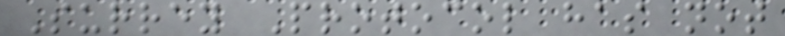Surrey Protocol has not
